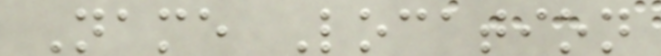Name Location
